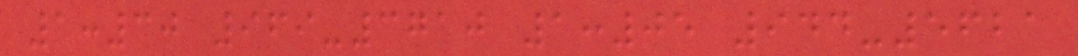1:30 969-3710 1:05 944-5621
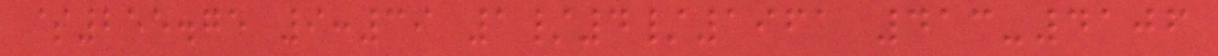$255.75 9:39 1/4/1961 413-4106
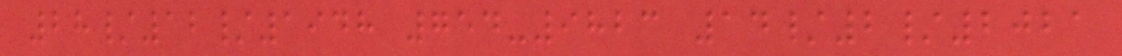28/12/1948 754-9823 14/2/2021
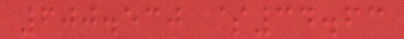600.530 $34.63
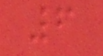6
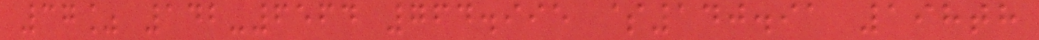37% 142-6564 764.995 $140.91 198th
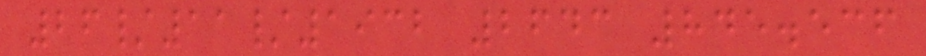26/11/1932 2643 845.536
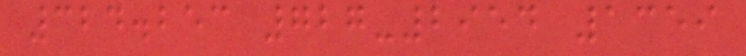324.253 727-2954 1359
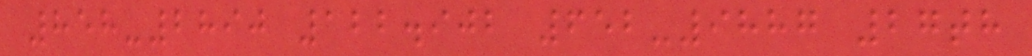858-2890 122.902 652-9887 27th
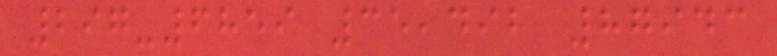297-6859 35,492 87943
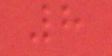8
